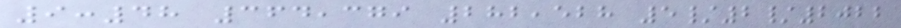9:48 364,379 282,528 5/2/2022
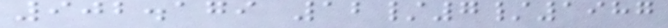902.179 12/7/1987
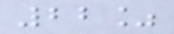22%
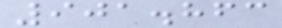901.863
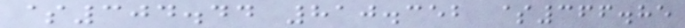$304.44 810.352 $366.85
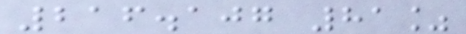216.107 81%
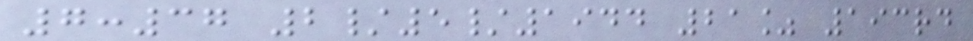7:37 2/5/1944 21% 193rd
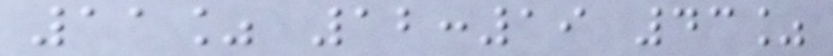11% 12:19 43%
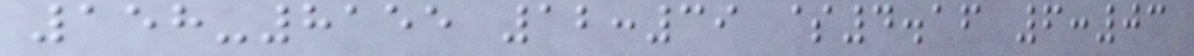158-8155 12:39 $4.16 6:03
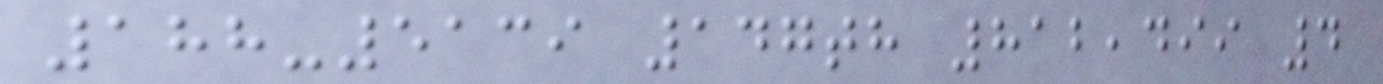188-5139 147th 812,499 4
